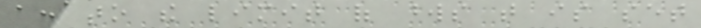according to the limit of words that is set
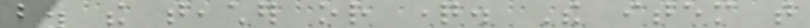by the teacher or question. The item that
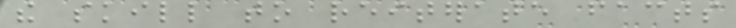the skill to reiterate facts
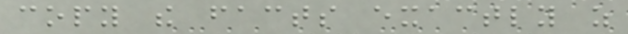copy the facts exactly as
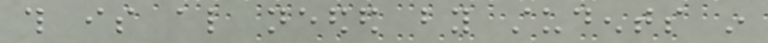this is also needed by students in
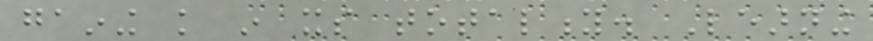gaining knowledge in its totality. Learning
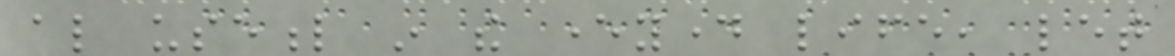also useful in the everyday life, let
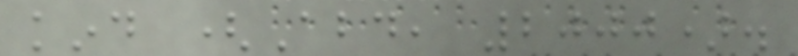kind (Abd, 2000).
